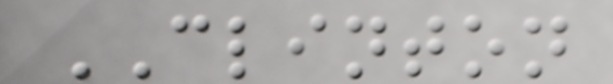CLINTON
